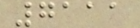7111
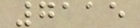7115
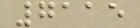7115
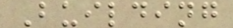Building
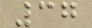37
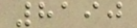8190
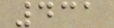431
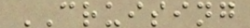CRUISING
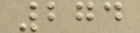274
